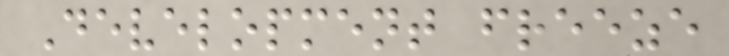Development freeze
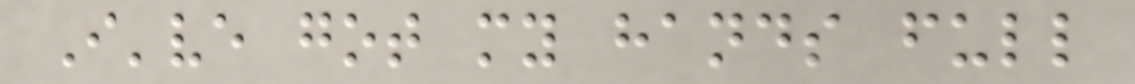I've got my hands full
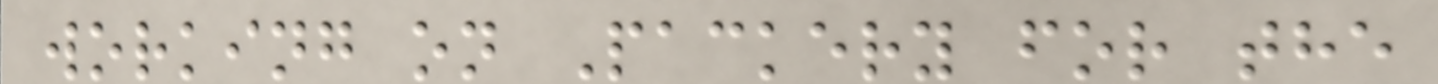working on Packery for the
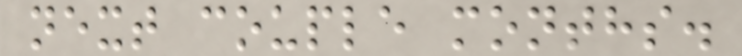next couple months.
